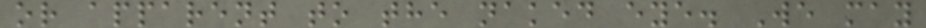or apparent to the naked eye. We may
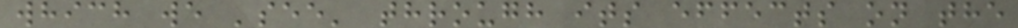which we 'see' through its effects on the
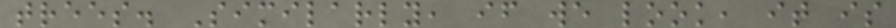trees. Similarly, if we look, it is
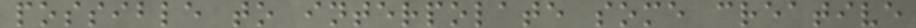possible to interpolate some creative
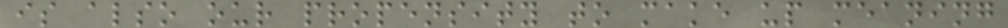is also our propensity to make up meaning
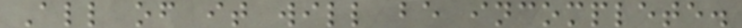All of it will be incomplete.
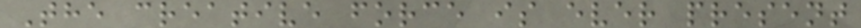The creative force is ever present
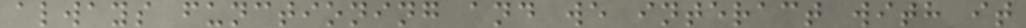always functioning and we interact with it
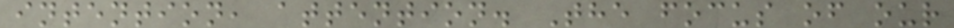intention, attention. The focus of our
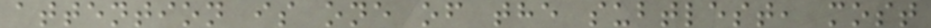attention is one of the subtlest, most
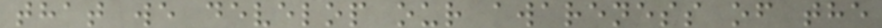that we develop our awareness of the
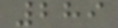289
